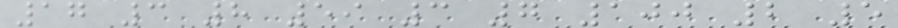17 3 8 59 3 7 100 2 5
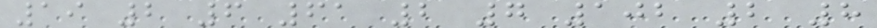19 2 6 61 2 7 102 2 8
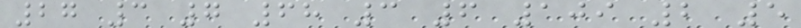27 3 7 68 3 6 109 2 5
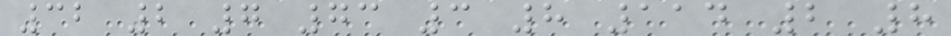32 2 7 73 3 8 114 2 8
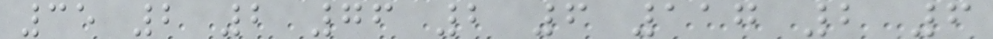35 2 2 76 2 6 117 2 6
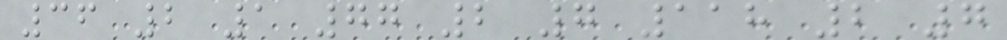36 2 1 77 2 7 118 2 7
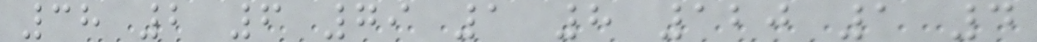38 2 6 79 1 8 120 1 4
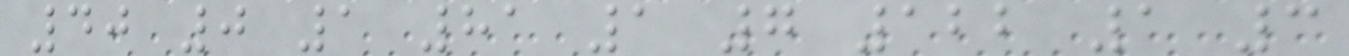40 0 1 81 1 7 122 1 3
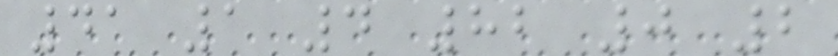41 1 4 82 0 2
